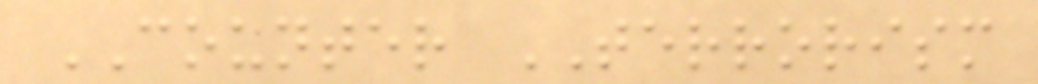COUNTER TERRORISM
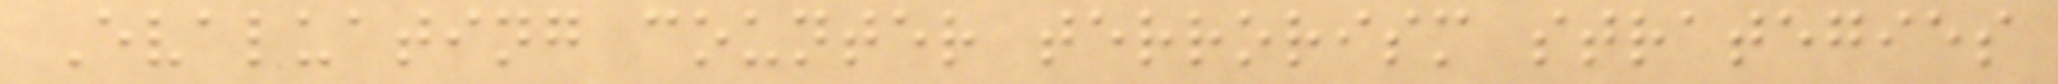Evaluating counter terrorism strategies
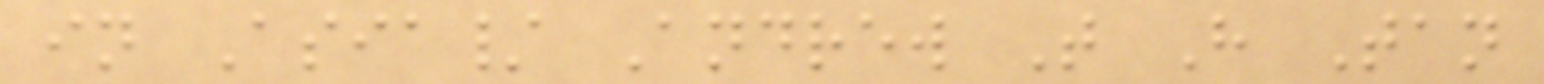in Asia/ Andrew T H Tan
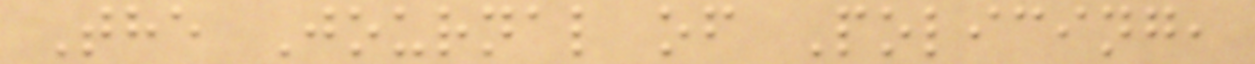The Journal of Policing,
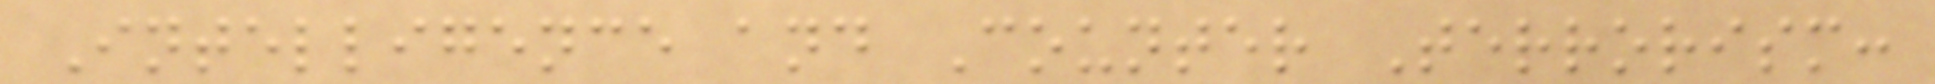Intelligence and Counter Terrorism:
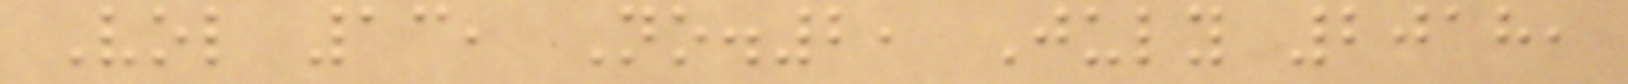Vol 13, No.2, July 2018,
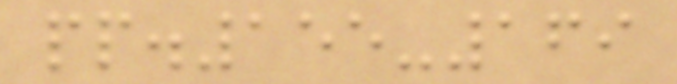pp.155-169
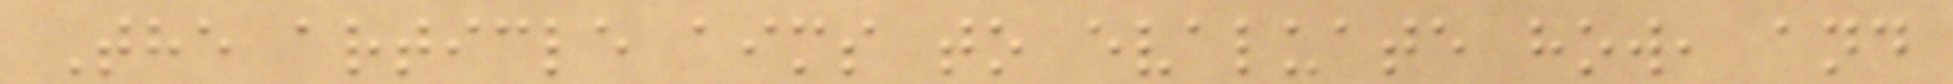The article aims to evaluate how, and
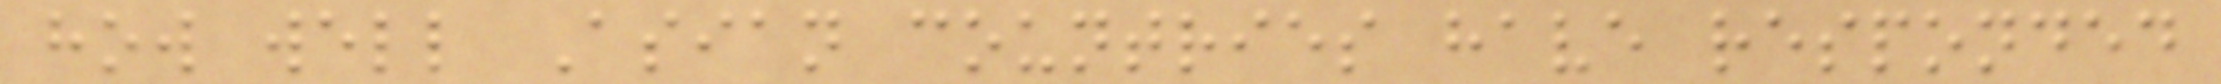how well Asian countries have responded
